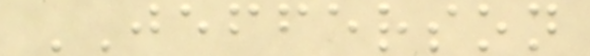JEFFERSON
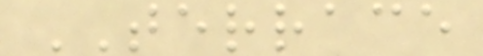TERRACE
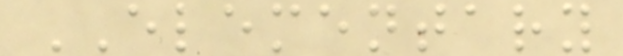ELEMENTARY
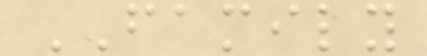FAMILY
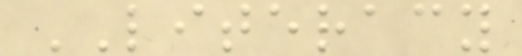LITERACY
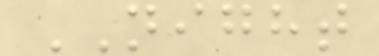NIGHT
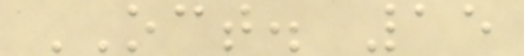OCT. 15
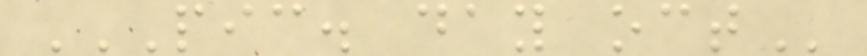PIC. DAY OCT
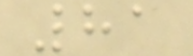81
